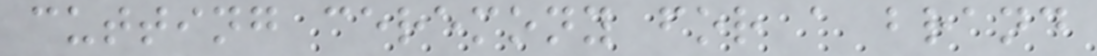cutting ceremony for a brand
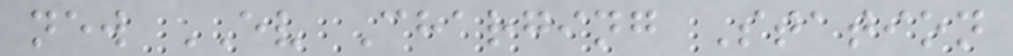new EV Charging Station
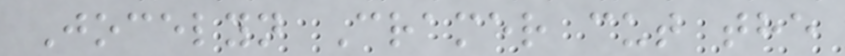Jocelyn Cramer cut the
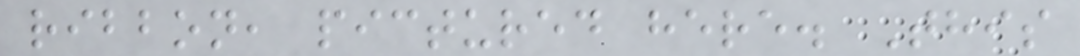ribbon, pictured here. This
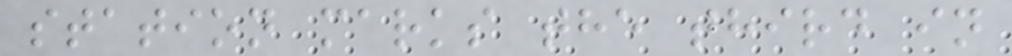station marks the third in
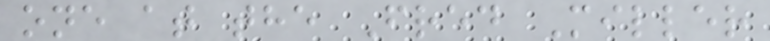one at the Fred Miller
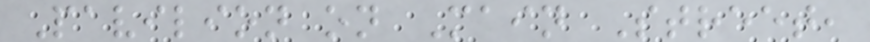Pavilion on Main Street,
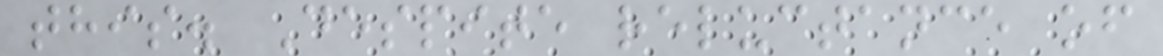this. Despite reluctance of
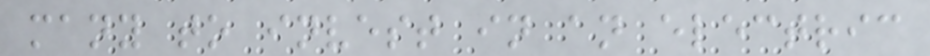many to invest in an electric
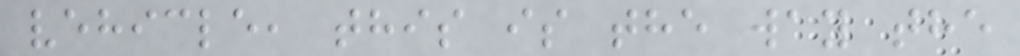vehicle, this is the way the
